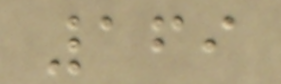169
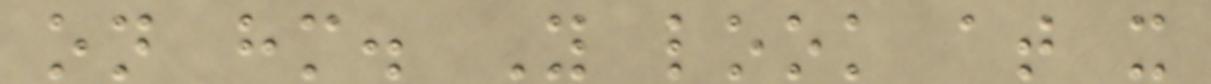on him. You look at it
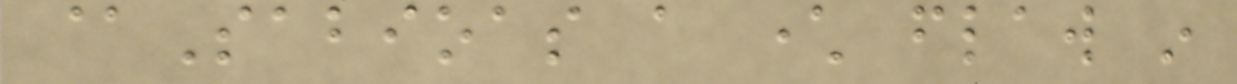@Sabioas a character flaw in
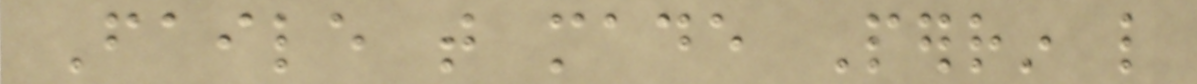Faile that made Perrin like
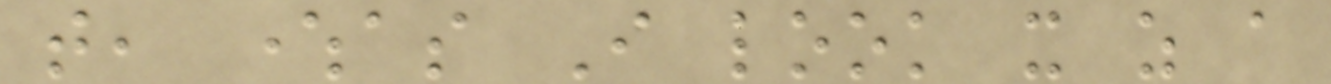that, whereas I look it as a
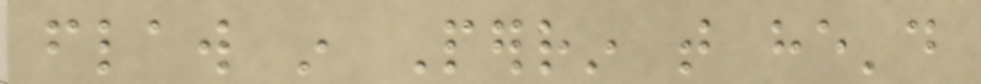flaw in Perrin that he'd
